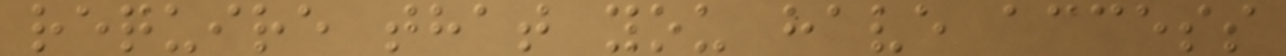require that you have access
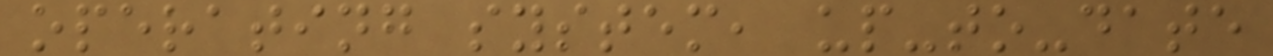operating system, up-to-date
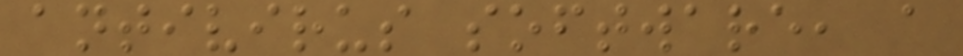antivirus software, a
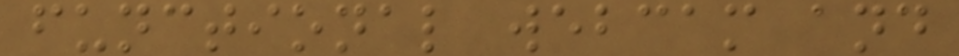functional webcam and
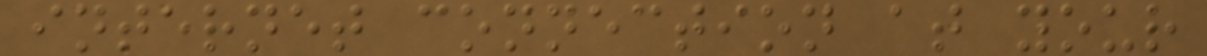internet connection at your
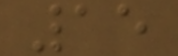15
